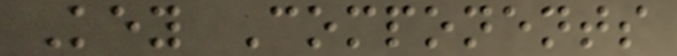Key Components
